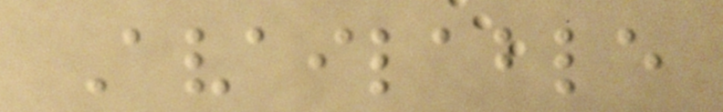Available
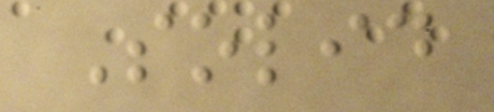Solid
